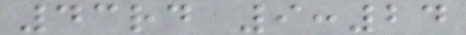43rd 9:24
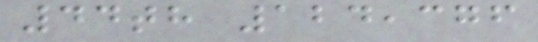44th 124,376
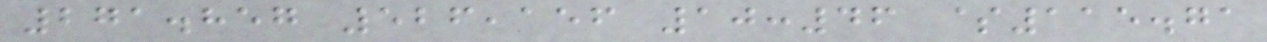271.857 526,156 10:46 $115.71
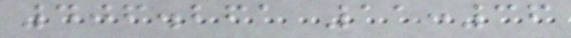406.261 11:36
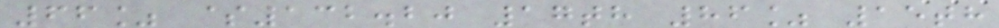66% $132.20 17th 86% 15th
